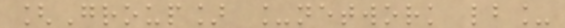[Group] _network lb_
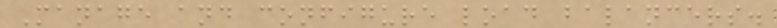Manage and configure load balancers.
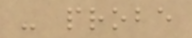- probe
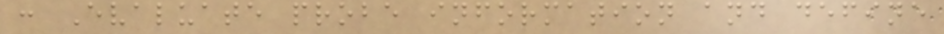: Evaluate probe information and define
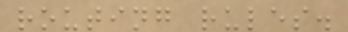routing rules.
